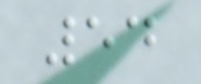54
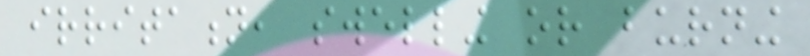irritation, swelling or burning
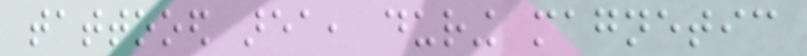tattooed area, during magnetic
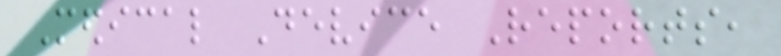Medical Device Reports,
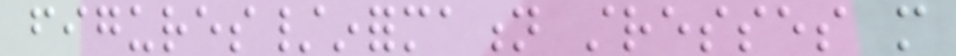figures/information stresses more
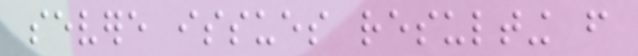severe issues resulting from
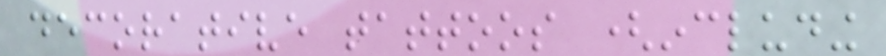decorative tattoos (including
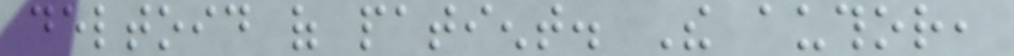deltoid of patient. The author,
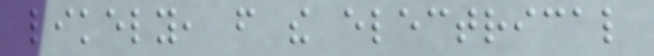likely, from the electrical
